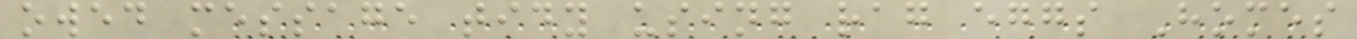owed message tidy using rag eggs Homes
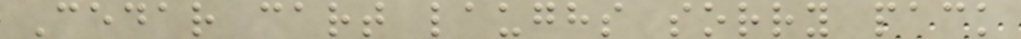Cedar cart laughs sorry pack
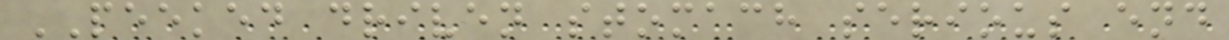PEEKED driven stomach serious end
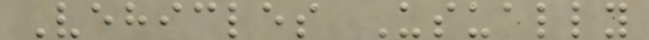Vehicles Usually
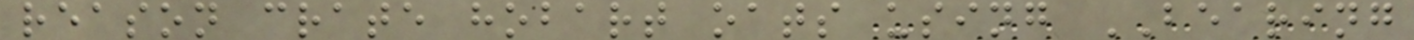reason crate hobart oats using BEARING
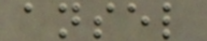ansel
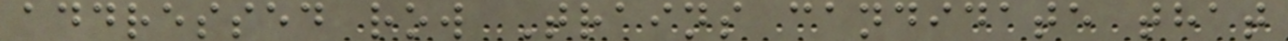addressed row Trains candidate that
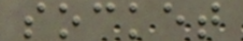socket
